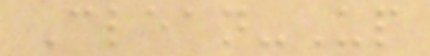Clean-Up
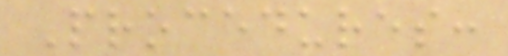Procedures:
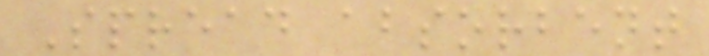Spread absorbent
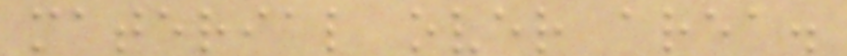material over area.
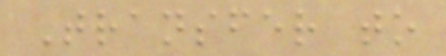Transfer to
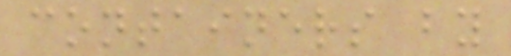containers by
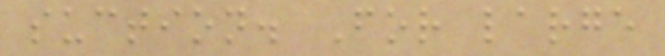suction. For large
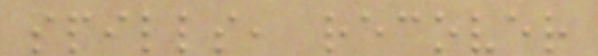spills, recover
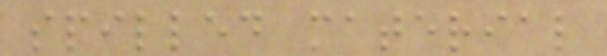spilled material
